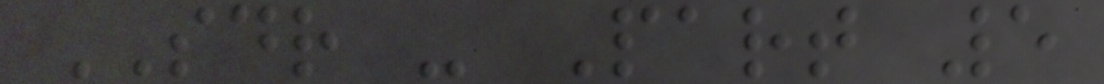SDR - Part 5
